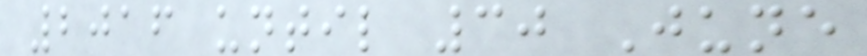2016 until 30 June
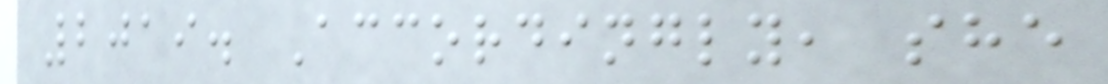2019. Accordingly, she
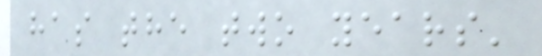has the two years'
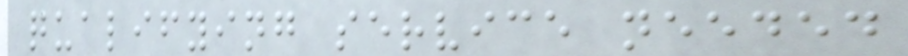qualifying service needed
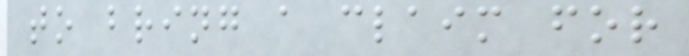to bring a claim for
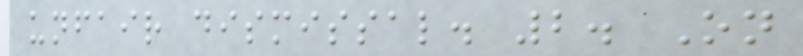unfair dismissal. 2. On
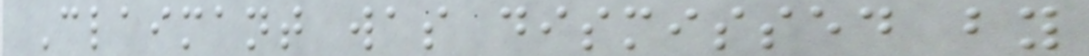Claimant was dismissed by
